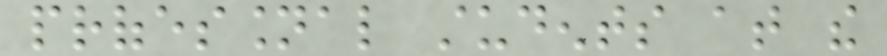professional students at the
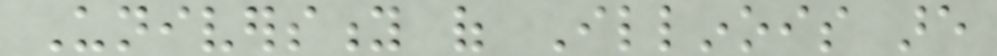University of Illinois are
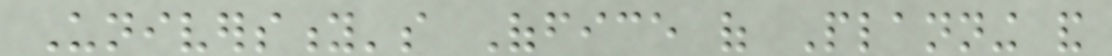University's Office of Planning and
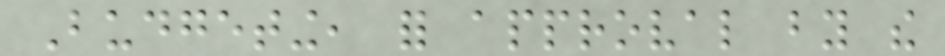Budgeting, for approval by the
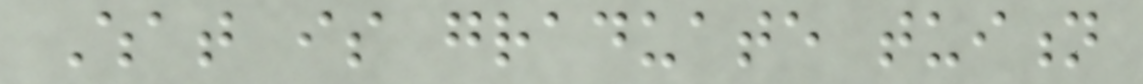What is graduate tuition
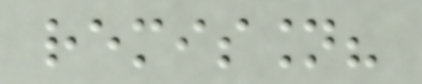remission?
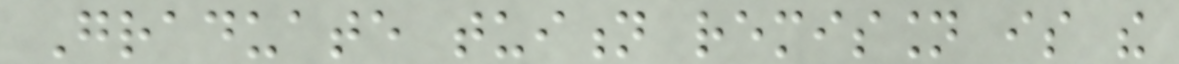Graduate tuition remission is the
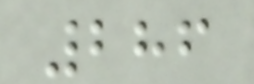286
